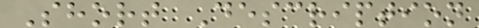Short Description
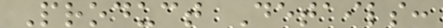Product Details:
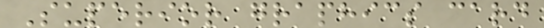Superior graphics card
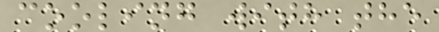cooling with the
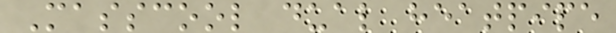Masscool dual heatpipe
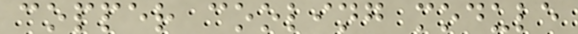copper cooling module
